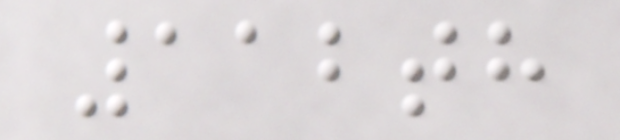112th
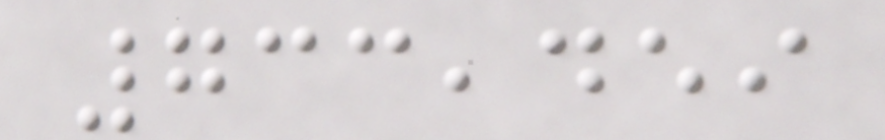733,459
